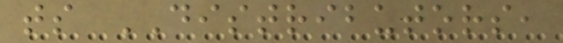ts DISTRIBUTORS,
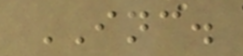INC.
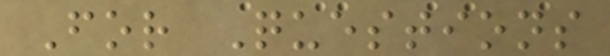For Questions
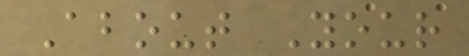About Your
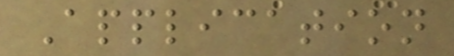Application
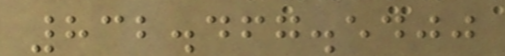832.467.5400
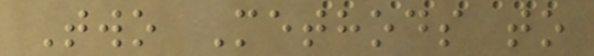Two Methods to
